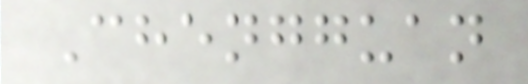Chengguan
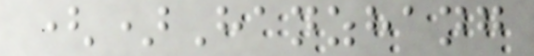()Hanzhang
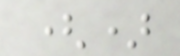()
